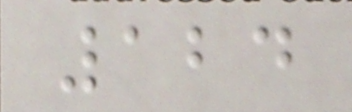124
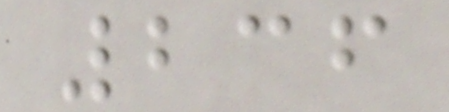236
